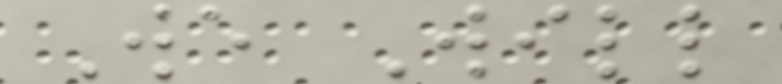We Will
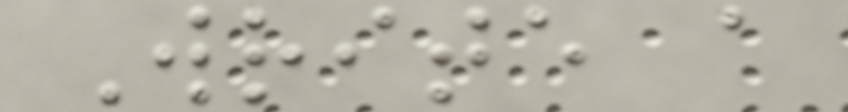Write a
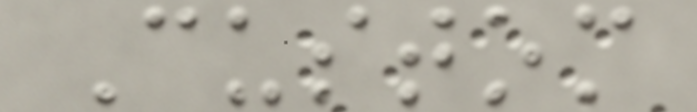Custom
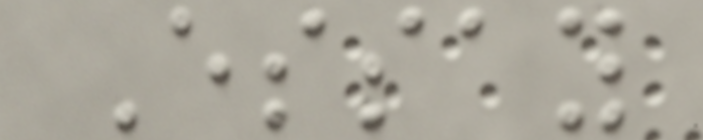Essay
